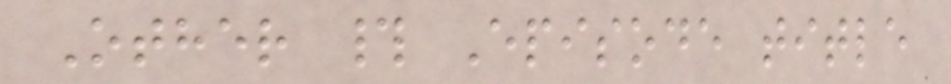Other # Episode title
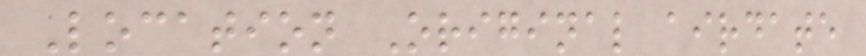Location Original airdate
